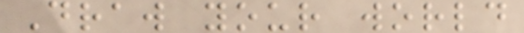Draw your world
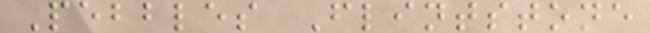Pebbles Flintstone
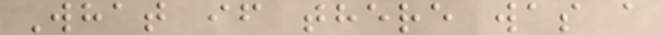What if there was a
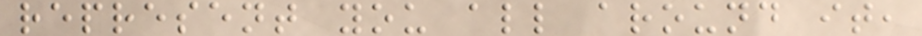represent you all around it,
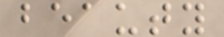beauty
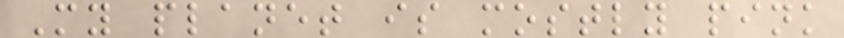My planet is mostly pink
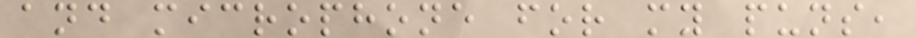and microphone for my puns,
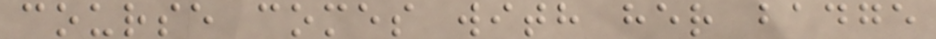course comes with her badge
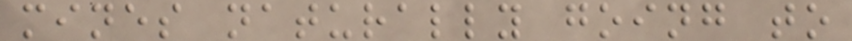mines naturally going to
